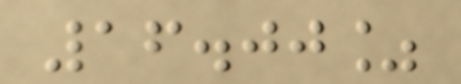16.00%
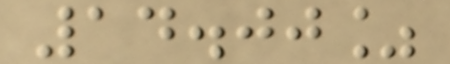14.00%
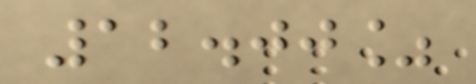12.00%
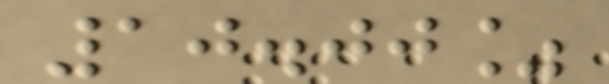10.00%
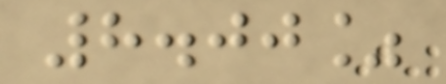8.00%
